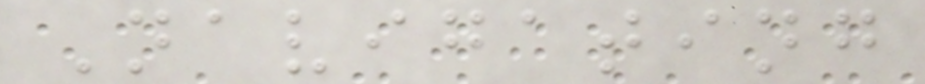Navigating
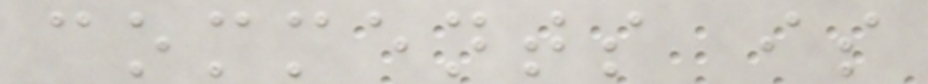comments is
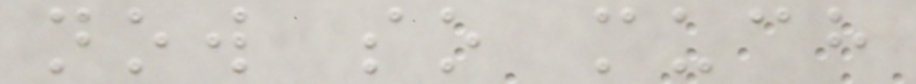now so much
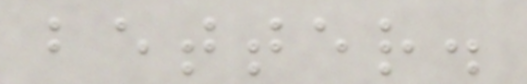better.
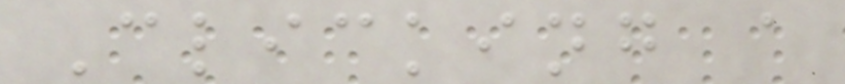Clicking a
